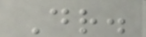Dr.
